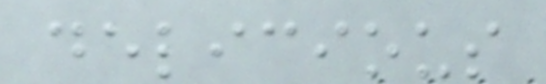delicious
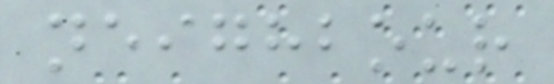neighbour
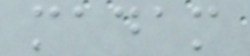madam
